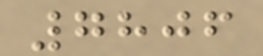7806
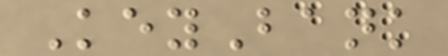KeyBank
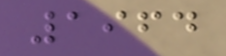1964
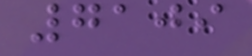7109
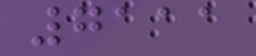7111
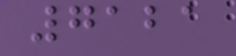7121
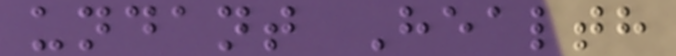undant Health
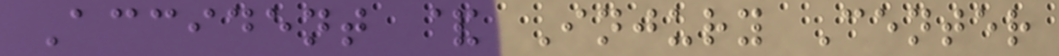Accident & Injury Center
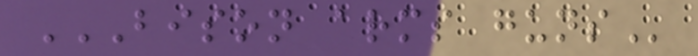BISON ARMS GUNS
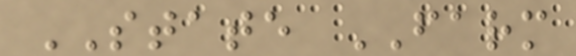STATE FARM
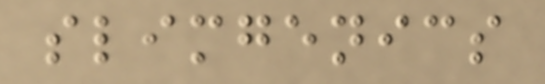slimgenics
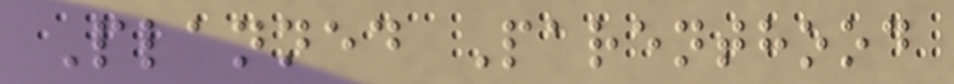Planned Parenthood
